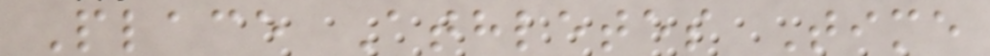Place Athletes Time
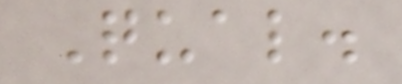Qual.
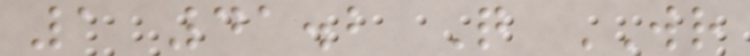1 41.2 Q WR
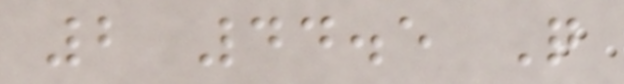2 44.5 Q
